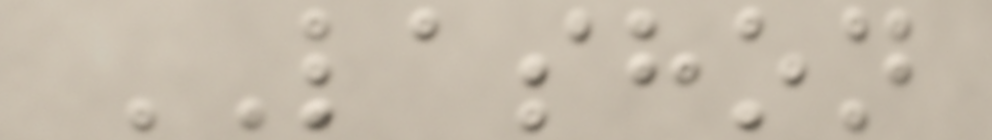LASHON
